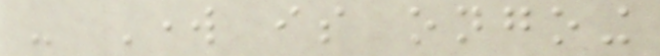- Work is ongoing
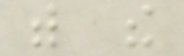with the
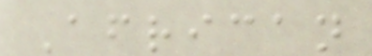African
